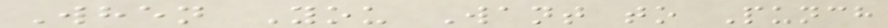When You Want to Punch
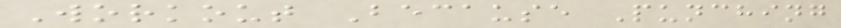Workout Because Punching
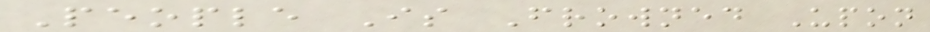People Is Frowned Upon
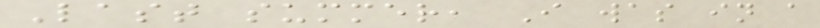Last summer, I was in a
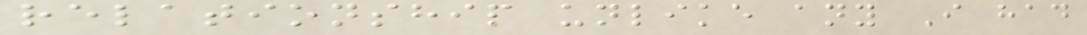relationship unlike any I had
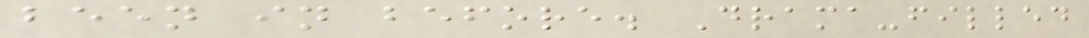been in before. Drama-filled
